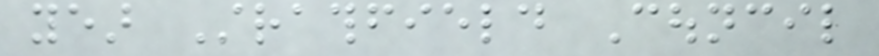year Strathfield Council
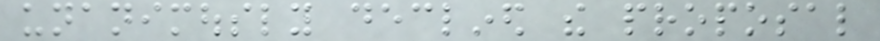unanimously declined the proposal
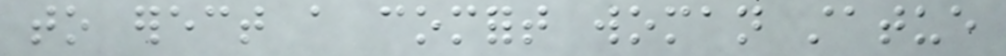to erect a comfort woman statue
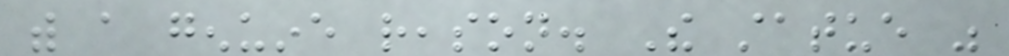with a genuine reason. The statue was
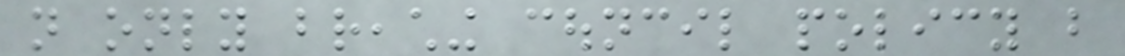not only breaching council policy but
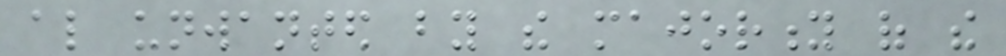also unwanted by the majority of the
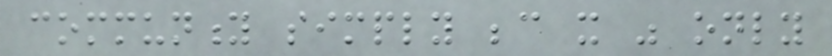community simply because it was only
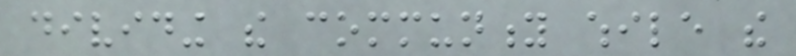dividing the community while the
